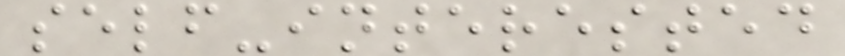self-interested
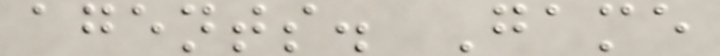agents. Game
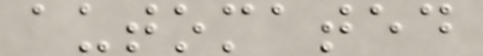automated
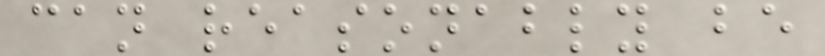can reasonably be
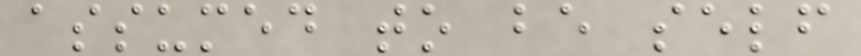assumed to be self
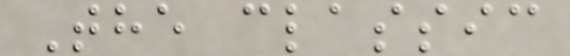The classic
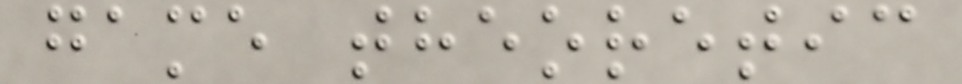game theoretic
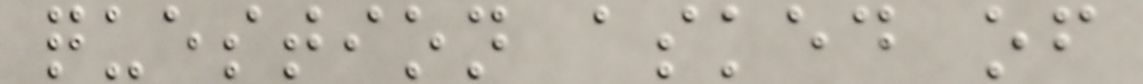question asked of
